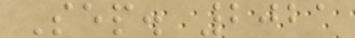Sep. 2021
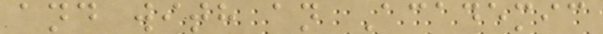and with an Academic
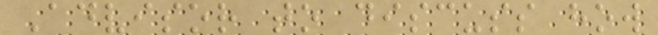Advisor to discuss how
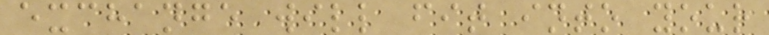exchange will fit into your
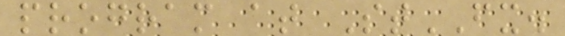program at StFX.
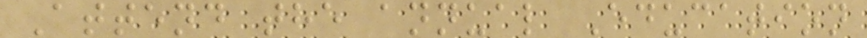Attend the annual Education
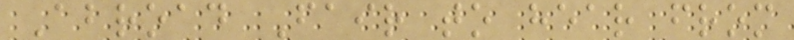Abroad Fair to hear from
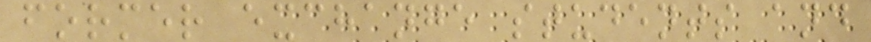former exchange students and
